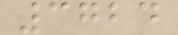3724
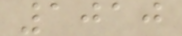1010
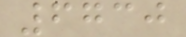6730
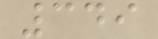349
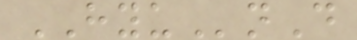HYUnD
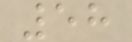58
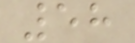58
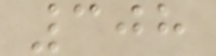308
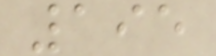195
